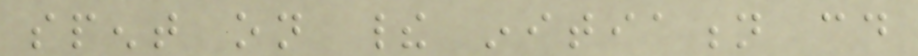spent on their initiation could
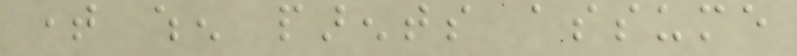time when parents assume
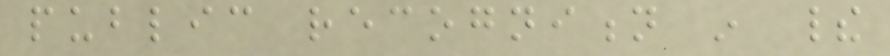public recognition in their
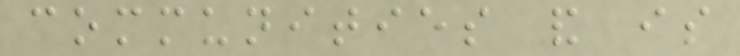communities and is
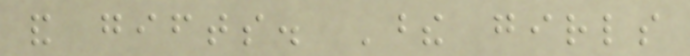and gifts. These girls
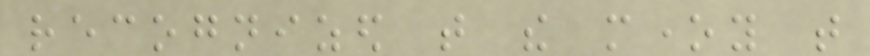recognized that the money that
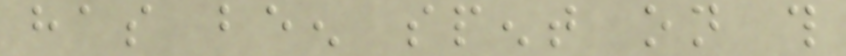has been spent on this
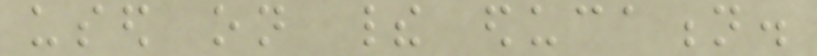used on their education.
